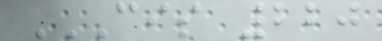CIS 220
